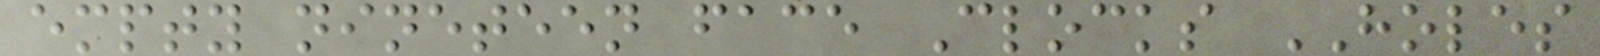empty nineteen face Clocks HOLES
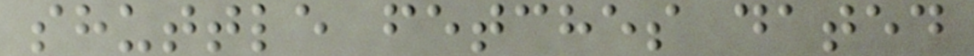shuttle fetches dated
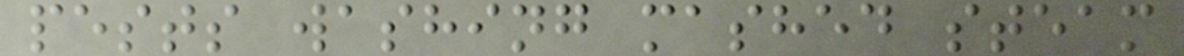pests washing mashed steam
